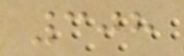308
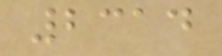2314
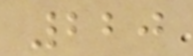220
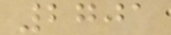2701
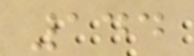144
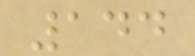144
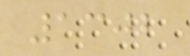1302
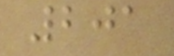201
